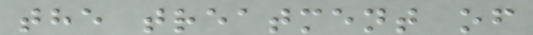the treatment of
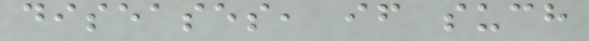diseases, if such
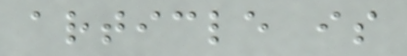article is
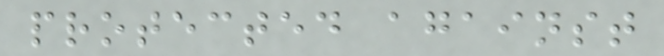protected against
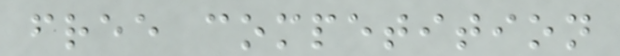free competition
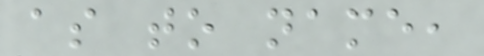as to name,
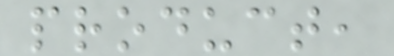product,
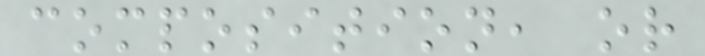composition, or
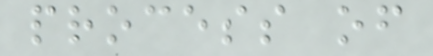process of
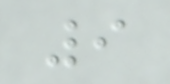9
